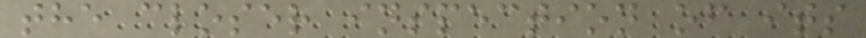the closer inspection of its
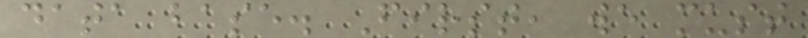data base. First, we must
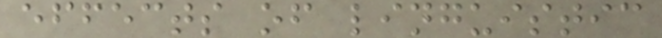effects of linguistic
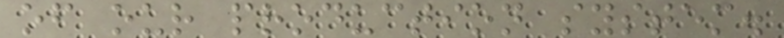of our production system.
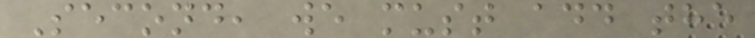Second, we must add the
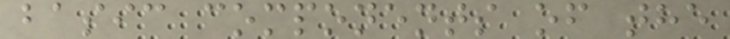basic components of the
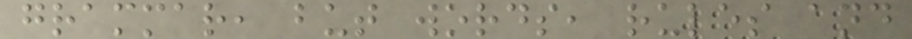grammar, but words, rules and
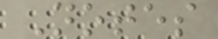Notes
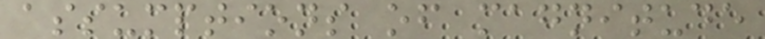assumptions of magnitude
